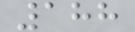188
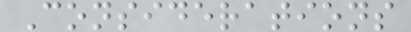Considerations
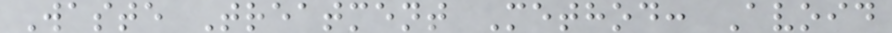Waste Treatment Method: Avoid
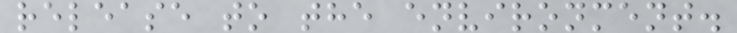release to the environment.
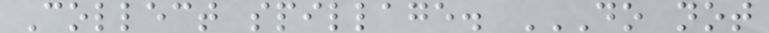Collect spillage. DO NOT
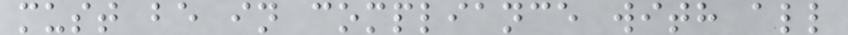must be in compliance with all
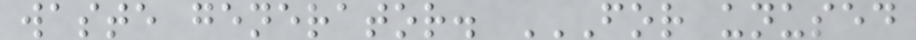waste generator. FOR UNUSED
